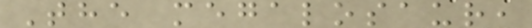The megalosaur,
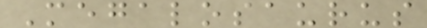Megalosaurus
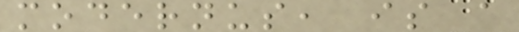modernus, is a
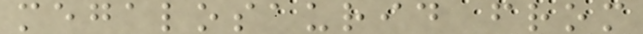megalosaurid from
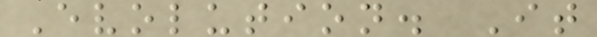Evolution. It
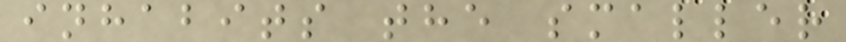inhabits the smaller
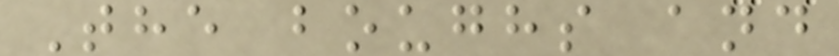The boughs and
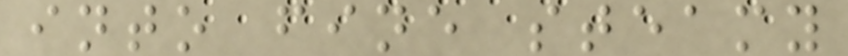into fine steamy
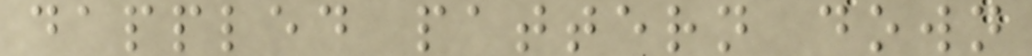dappled pattern down
